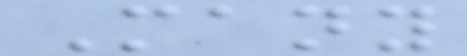Many
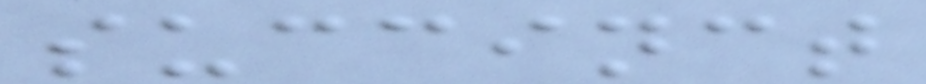succinct
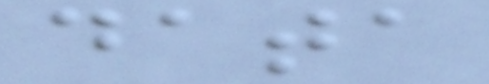data
